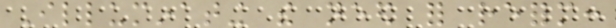Illuminating the need for reform:
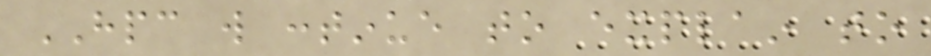HPC will continue to explain to
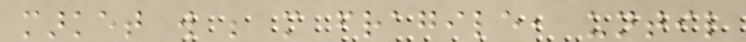market will be more fragile, until
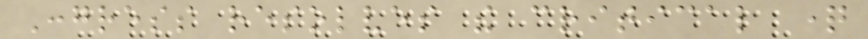Congress resolves the critical question
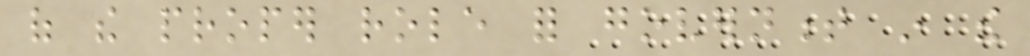of the proper role for government in the
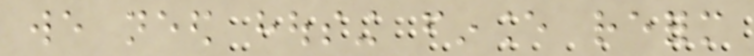we need housing finance reform
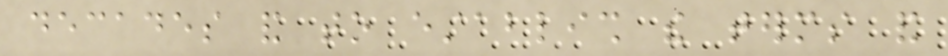decades and to establish the terms and
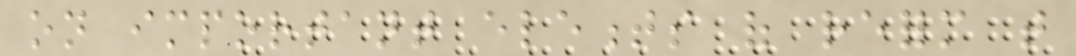on important elements of reform that
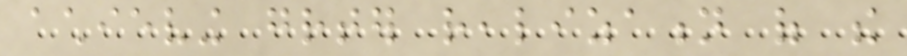achieving greater realization of the
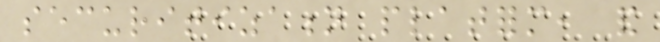securitization platform, and
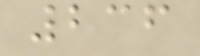236
